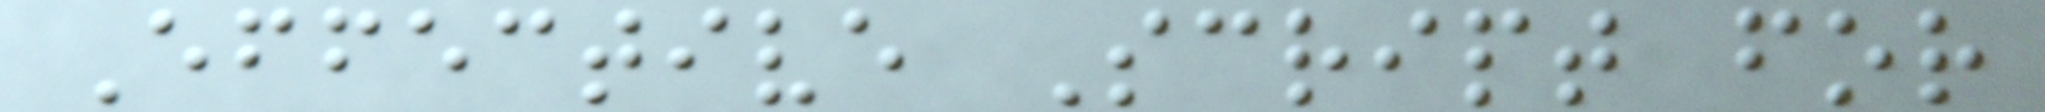Effective Script for
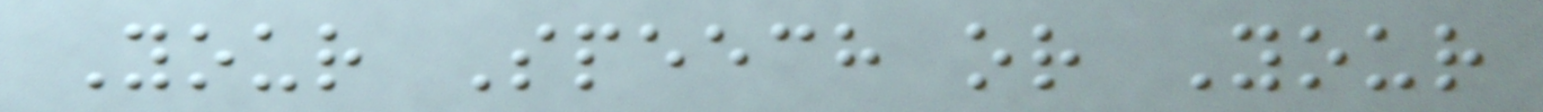Your Speech or Your
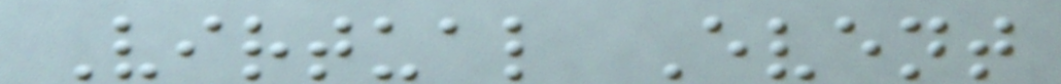Virtual Event
